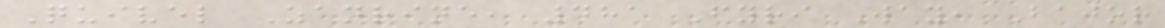Quivel Zanrine, 481 Fyri Way, Bajor
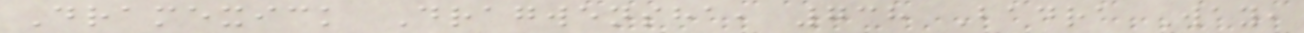Dramexick Dragwensha, 738 Badra Way,
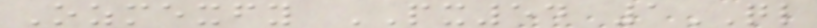Ozmexfy PX54 1QL
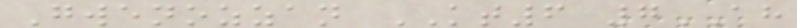Gwenozzan KT6 7AH
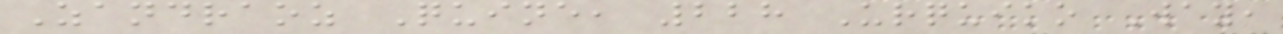Zandraoz Quine, 228 Urquiko Way,
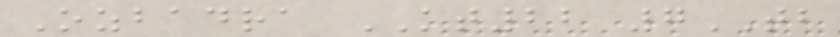Ozbadra KT22 7TB
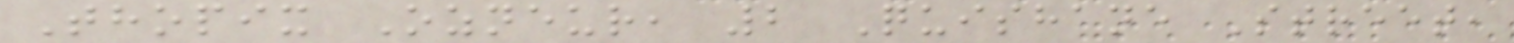Thopix Ozneur, 2 Quishane Street,
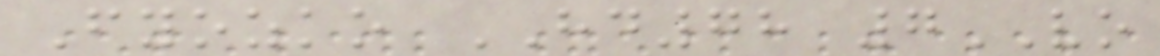Fyozko HD78 7VO
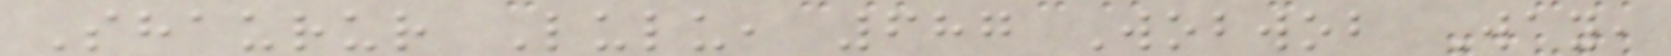Shaurur Lulu, 687 Wobwob Way,
